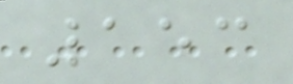153
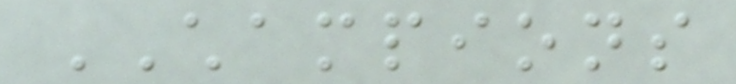CHAMPIONS
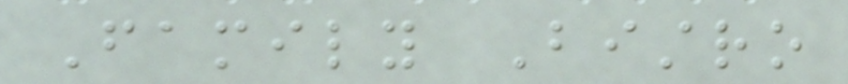Family Bistro
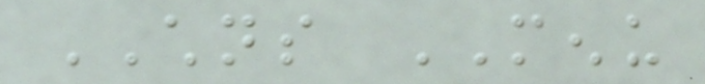CHILDRENS MENU
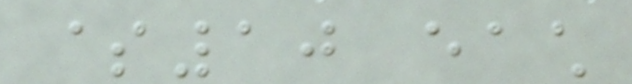$10 each
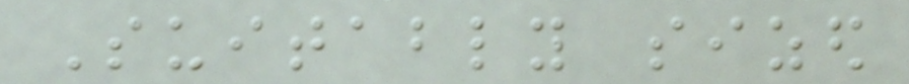Suitably sized
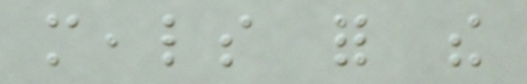meals for the
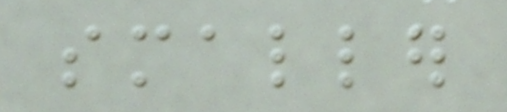smaller
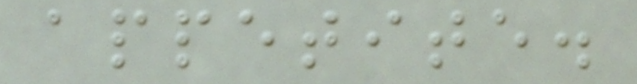appetite.
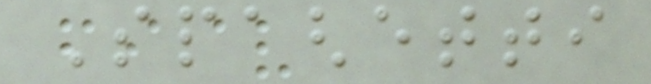Spaghetti
